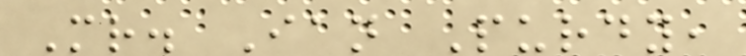Mr. Ian Purdy,
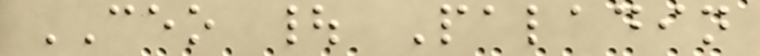CEO | Paladin
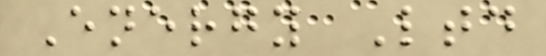Energy Ltd
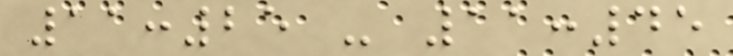11:25 - 11:45
